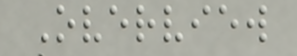Overview
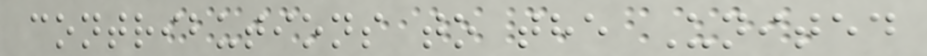contributions to the United
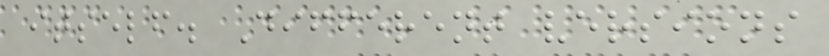itself. Different versions
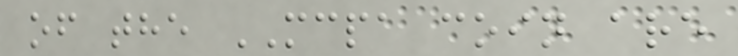of the MCPA coin are
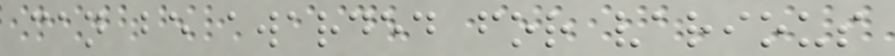can be awarded for various
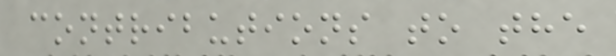contributions to the
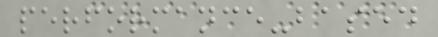performance-based
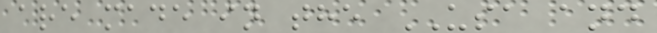are made in the USA and
